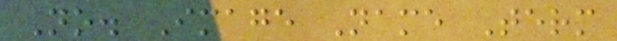No. Image Name Term
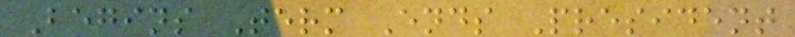Begins Term Ends President
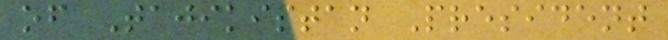of Tajikistan President
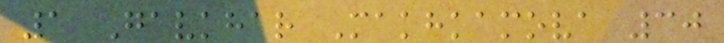1 Gavkhar Makhkamova 30
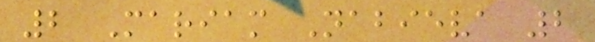2 Mariam Nabieva 2
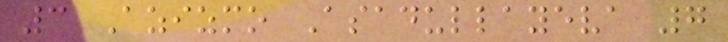3 Azizmo Asadullayeva 7
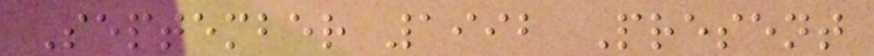September 1992 Present
